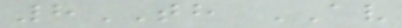8TH AV
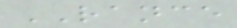RANCE
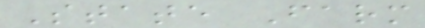State Farm
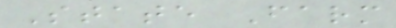State Farm
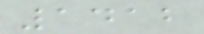1412
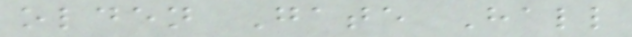olden Gate Hall
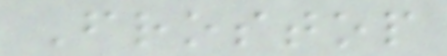Frostop
